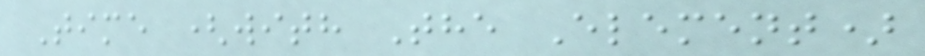Time (with The Element)
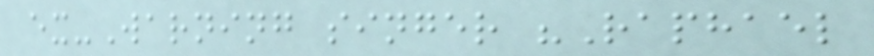ex-Warning singer "Raphael
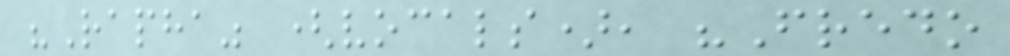"Rapha" (vocals), "Fredo
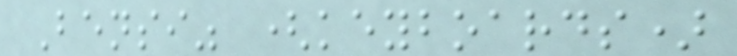Bensi" (keyboards)
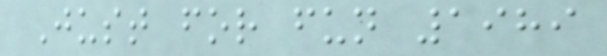Just for fun 1989
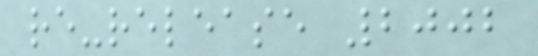re-release 2002
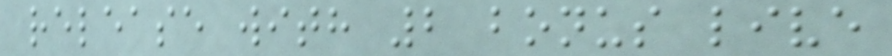release with 2 bonus live
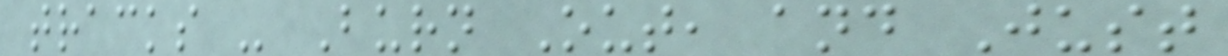tracks - Burn Out, and Just
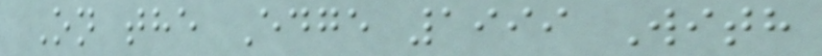On the Edge 1999 With
